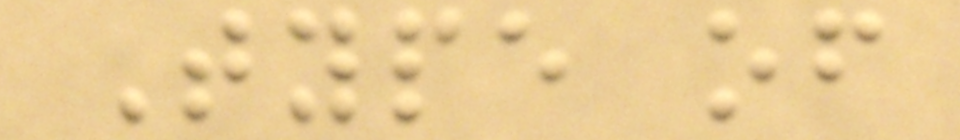Type of
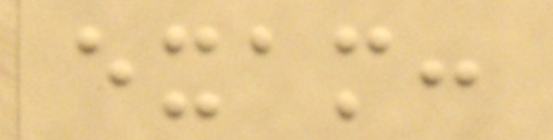exam:
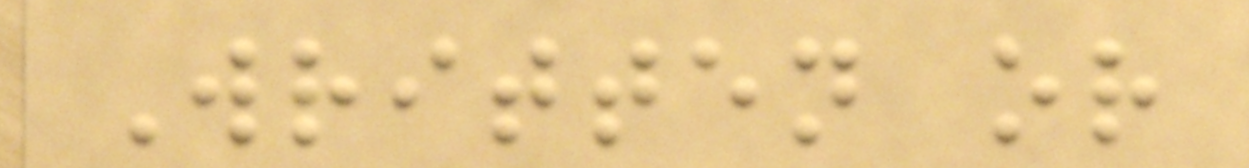Written or
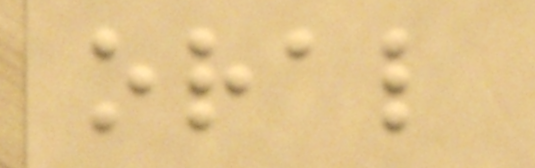oral
